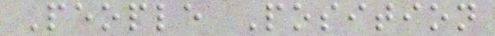People Position
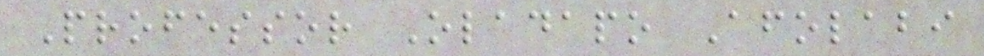Professor Oladapo Afolabi
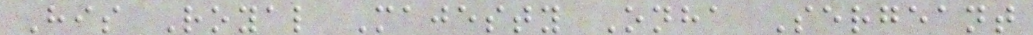His Royal Majesty Onha Sergeant
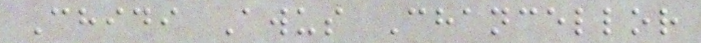Chidi Awus Chancellor
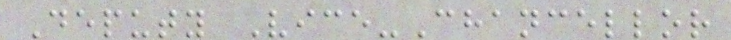Deputy Vice-Chancellor
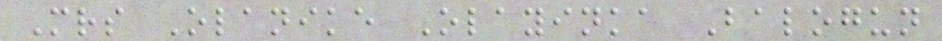Mrs Olanike Olayinka Balogun
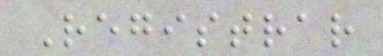Registrar
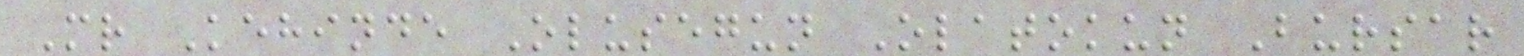Mr Kehinde Olusegun Olatokun Bursar
